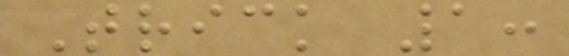Trick 1:
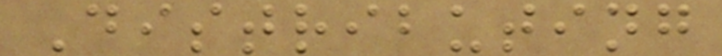Distributing
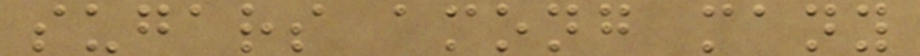sugars among many
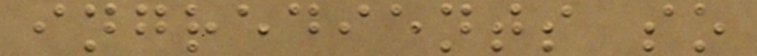ingredients so
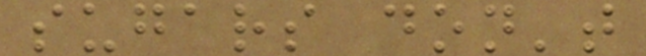sugars don't
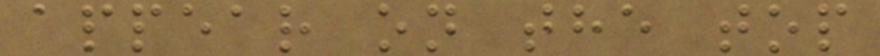appear on the top
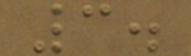3.
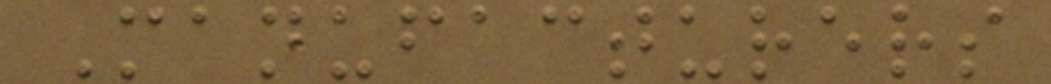Manufacturers
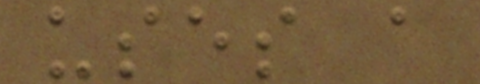uses a
